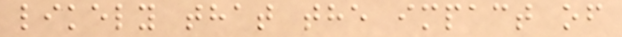likely that the impact of
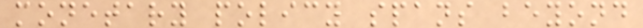monetary policy spans beyond
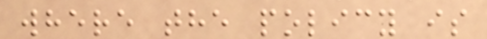where the policy is
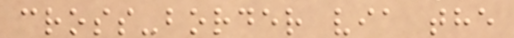cross-border via the
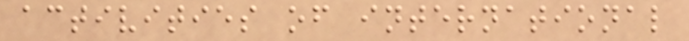activities of international
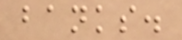banks.
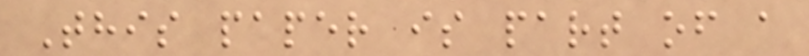This paper is part of a
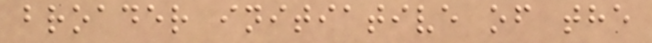broader initiative of the
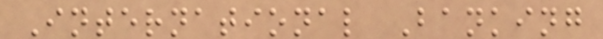International Banking
